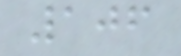106
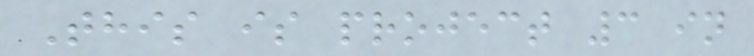This is project 3 in
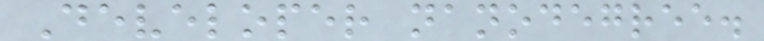Developer nanodegree.
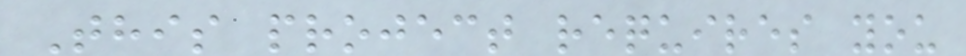This project requires you
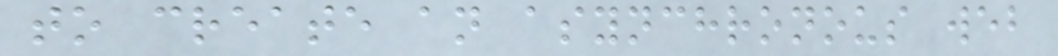to create an asynchronous web
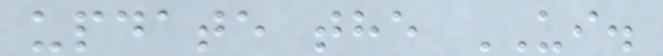update the UI.
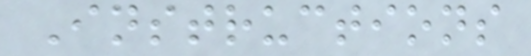Instructions
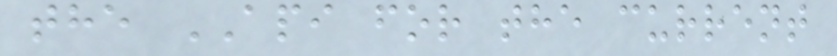the API for the current
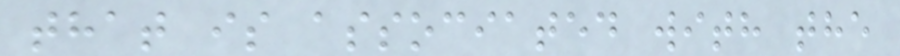that is associated with the
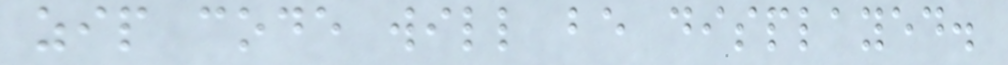zip code will be displayed.
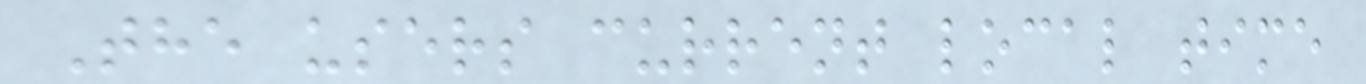The users current local time
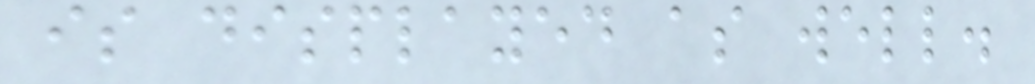is displayed as well.
